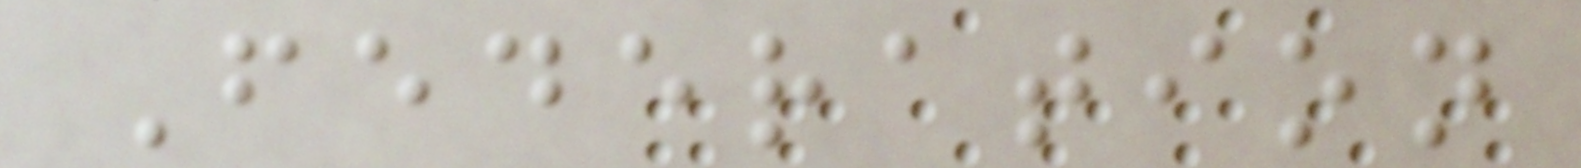Federation
